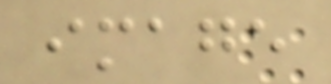image
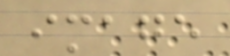image
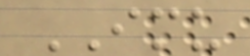IMU
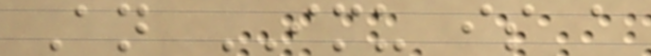An IMU is a
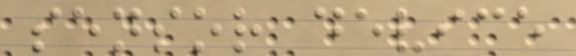sensor device
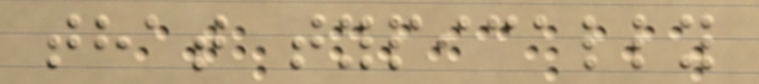that typically
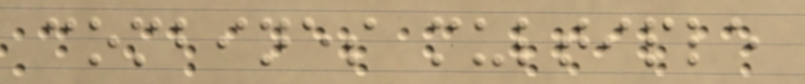combines multiple
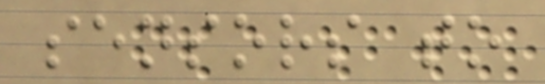sensors to
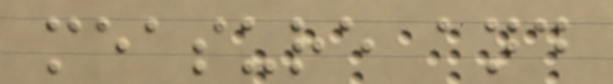measure and
